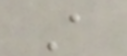A
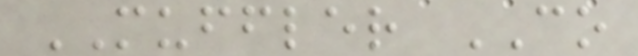MUFFLER CO
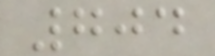704
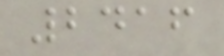2416
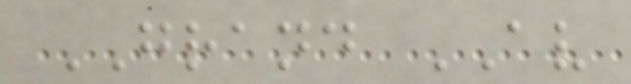GRAND AV
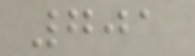701
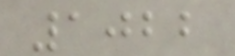1022
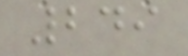249
